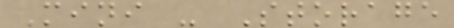Mini - Storage
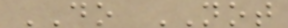DO NOT
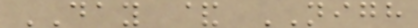DAY & NIGH
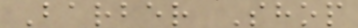Barber Shop
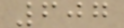607
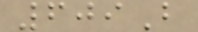609B
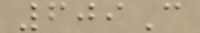609C
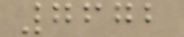7672
